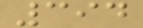394
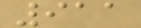911
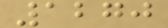1270
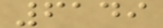6149
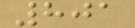801
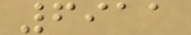6911
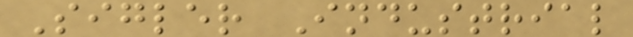Sigler Industrial
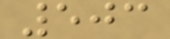503
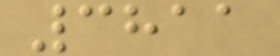3811
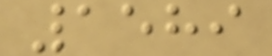1589
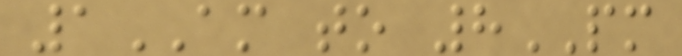1AM to 8PM
